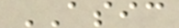ASIC
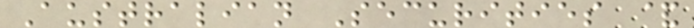Australian Securities &
